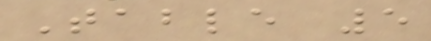Table 5
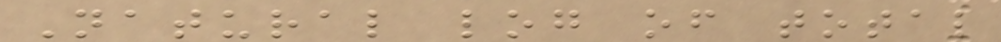Natural log of total
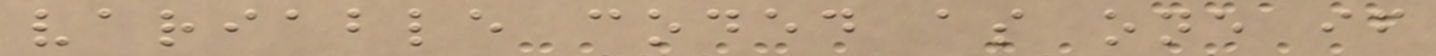variable coded as one if
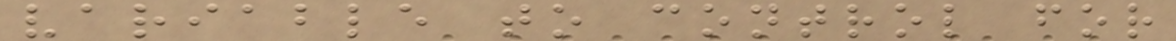variable to control for
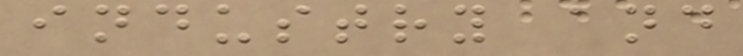industry and
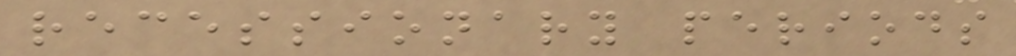recessionary periods
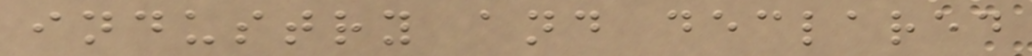industry and declared
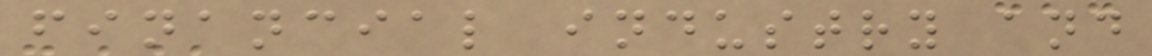financial industry and
